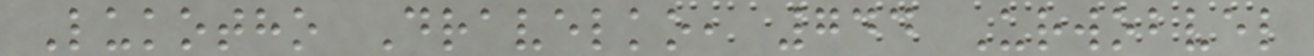Lukotho Dravelko, 744 Urwobvel
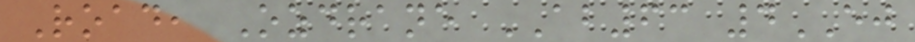Road, Ozdrane AB63 4EJ
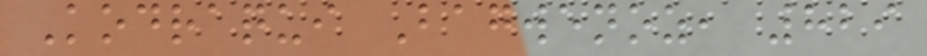Kodraqui Bagwenoz, 829
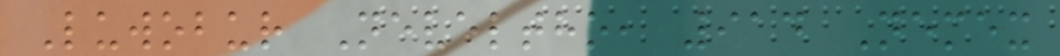Luwobur Neveltho, 914 Nemex
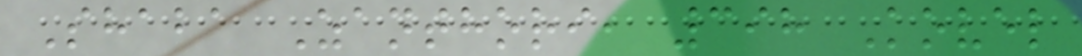Shaba Zanthori, 398 Kovel
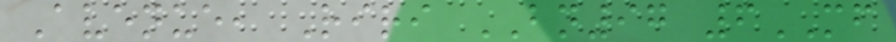Avenue, Riri BN97 6MF
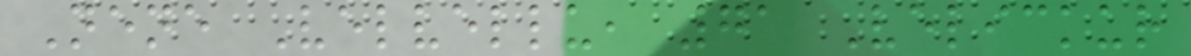Nene Velvellu, 71 Velickur
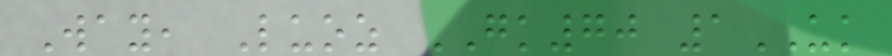Way, Luoz GK70 1UK
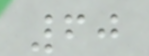60
